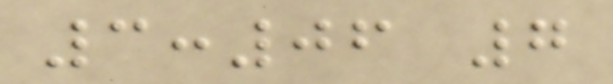3:06 7
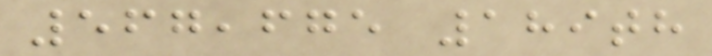567,675 189th
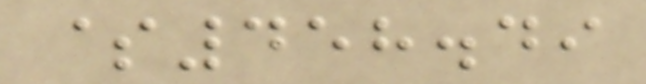$458.49
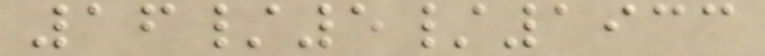16/5/1933
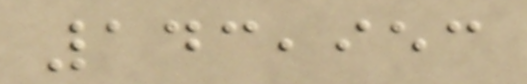143,953
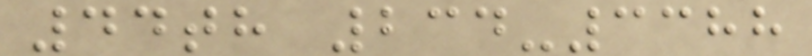44th 234-3388
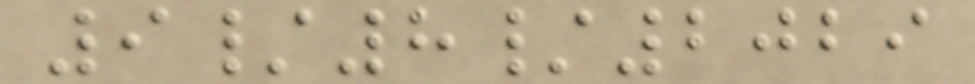9/8/2029
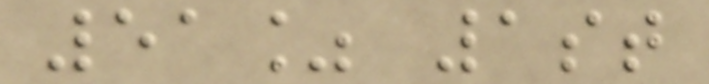51% 1st
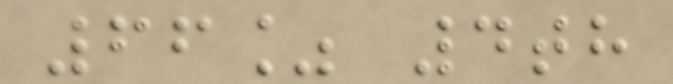66% 4th
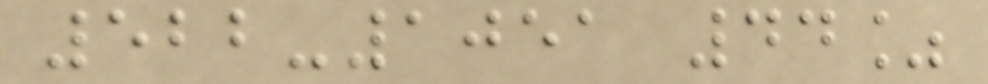522-1051 44%
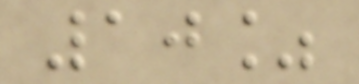10%
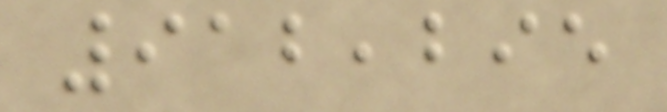912,295
